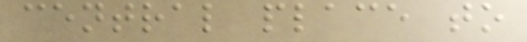central place to
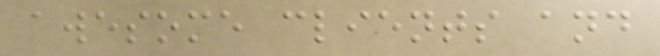awesome clients and
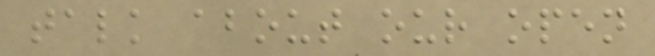talk about our open
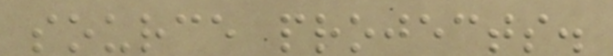source projects.
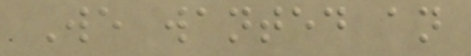We wanted an
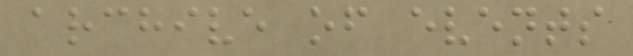archive of events
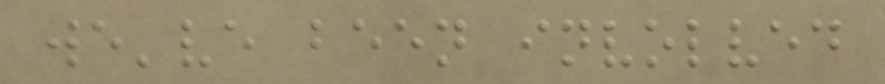we've been involved
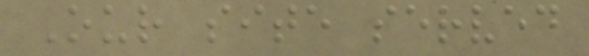Our site served
